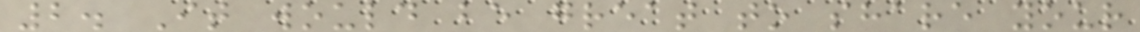2. It would be great to share your
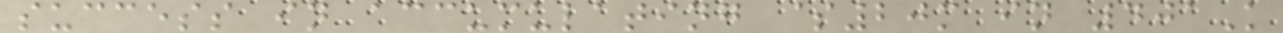success in accumulating $20m in 401K
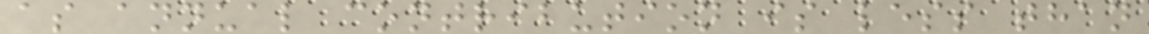as annual contribution is less than
